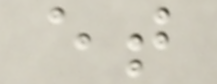et
